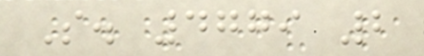S. 4779 2
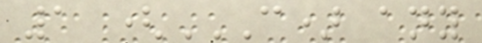1 (C) ANY
